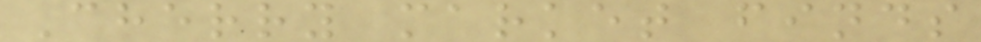Cherry market finds
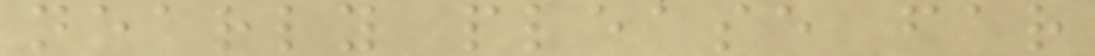nearly please far
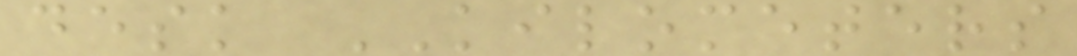desk KILOMETERS
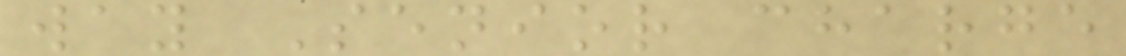way Senior charge
